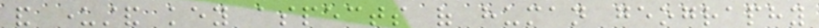and understand key aspects of human geography
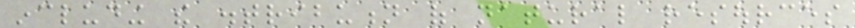including the distribution of natural resources
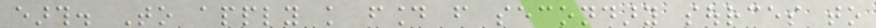earth. To apply knowledge found from secondary sources to
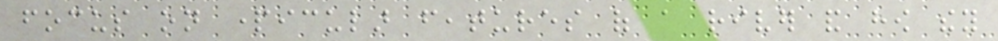focus on particular features of a river and how they
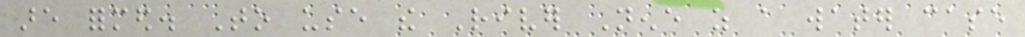are formed. To use the River Nene as a water case
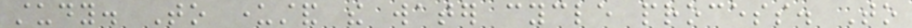study. To understand the water cycle process. To
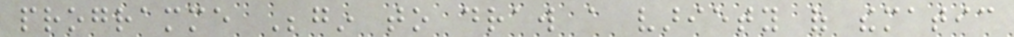programme Begin to draw a variety of thematic
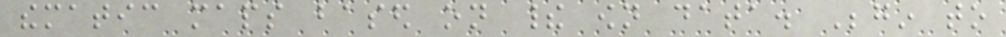thematic maps based on their own data. Begin to
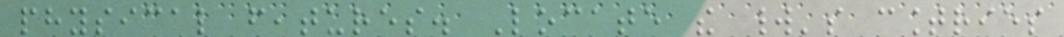physical features. Locate the world's countries
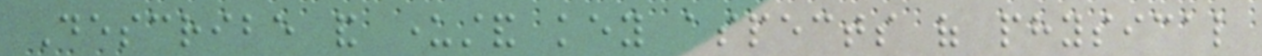Describe and understand key aspects of physical
